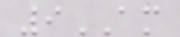9AM
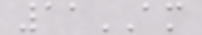11AM
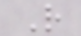R
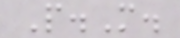P.M.
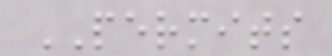PERMITS
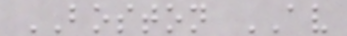BOSTON AV
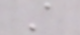A
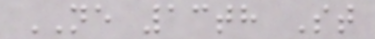NE 13th St
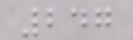247
